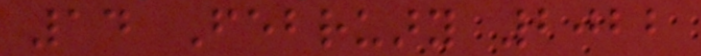14 February 2022
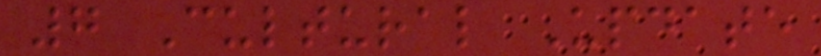7 Cultural Update
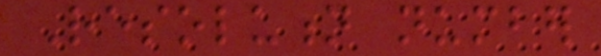Resolution number
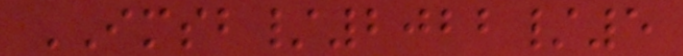IMSB/2022/5
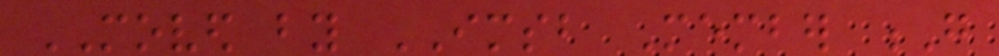MOVED by IMSB Member G
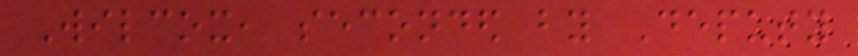Wilcox, seconded by Deputy
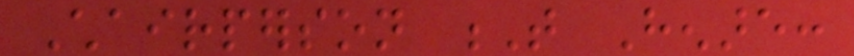Chairperson T Henare:
